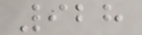928
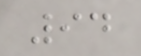94
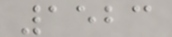1523
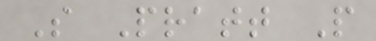S Pratt P
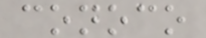conoco
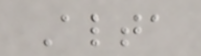Alta
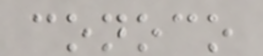conoco
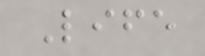Life
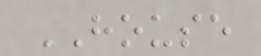HOUSE
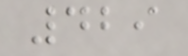429
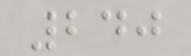240
